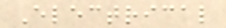Electrical
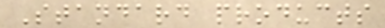Standard products
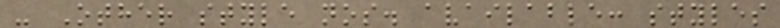- Other style nos. available: styles
